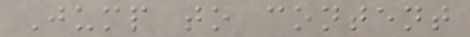Jump to content
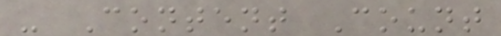- Content Count
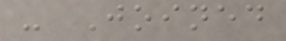- Joined
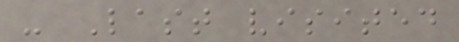- Last visited
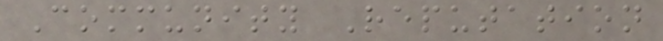Community Reputation
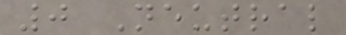0 Neutral
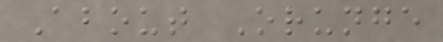About Orunge
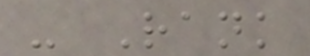- Rank
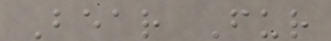Bear Fur
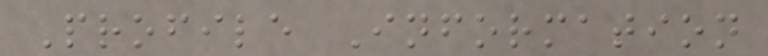Profile Information
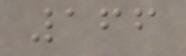166
